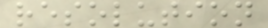resolution
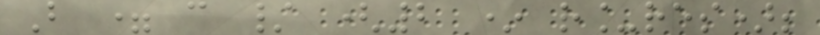B = c / (2 * r_res);
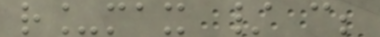r_max / c;
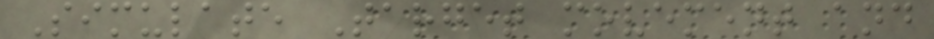Simulate Target movement and
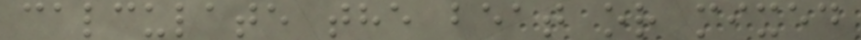calculate the beat or mixed
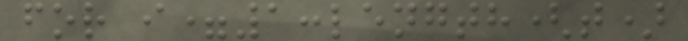for i=1:length(t)
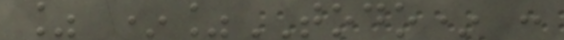% *%TODO* :
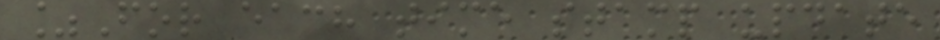%For each time stamp update
